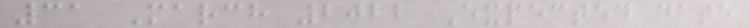31 March 2022 Expected date
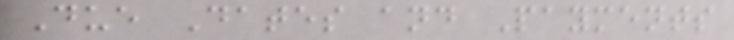Due Dates and Payments
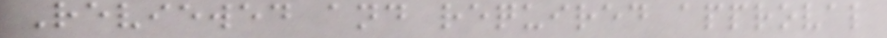Reviewed and required approval
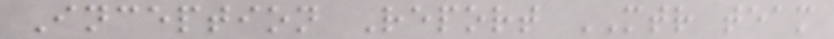Inception Report MTR team
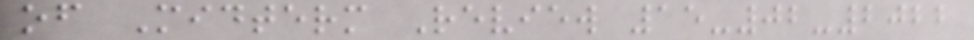of Midterm Review 15-02-2022
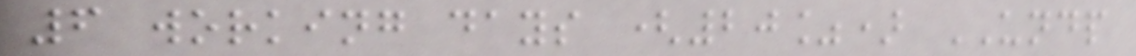6 working days (20%) UNDP
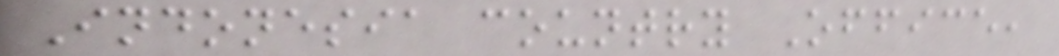Indonesia country Office,
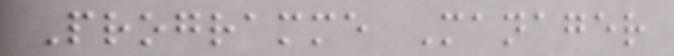Programme Manager
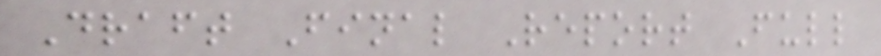Draft Final Report Full
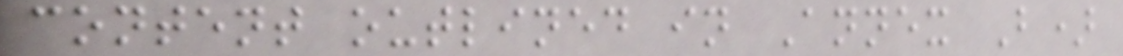content outlined in Annex B)
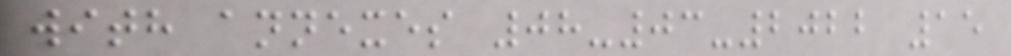with annexes 08-03-2022 15
